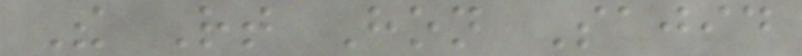The Rt Hon Sajid
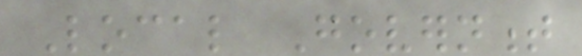Local Government
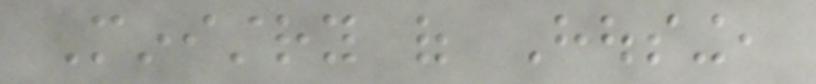Ministry of Housing,
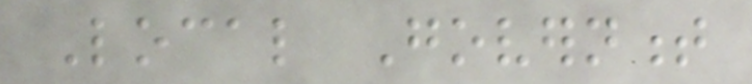Local Government
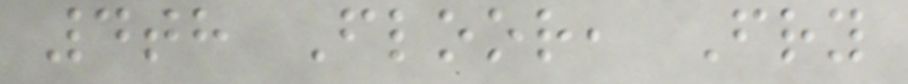4th Floor, Fry
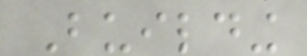Building
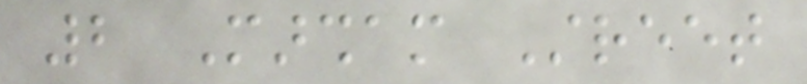2 Marsham Street
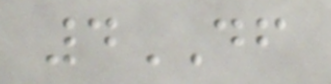4DF
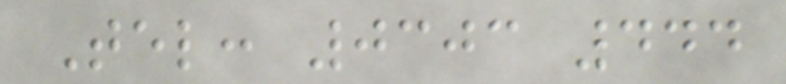Tel: 0303 444
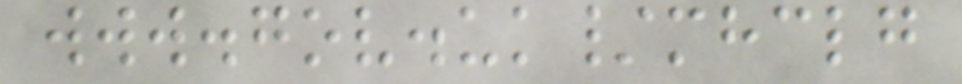www.gov.uk/mhclg
